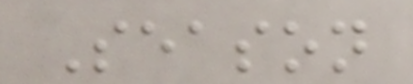Season
